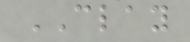CLAY
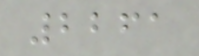2261
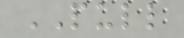PULL
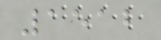1512
